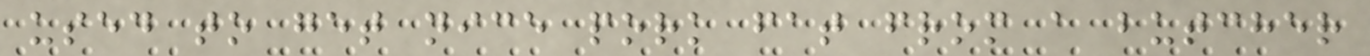used to get nice pork fat from a butcher
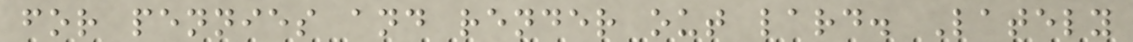for pennies and render out lard. Lately
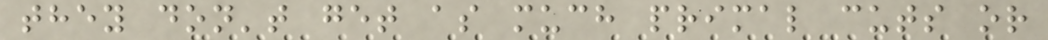they don't get as much primal cuts or
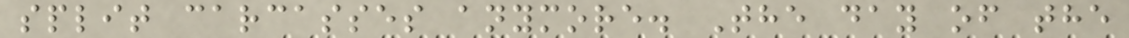split carcasses anymore. The day of the
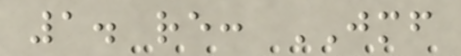1. re: JMF
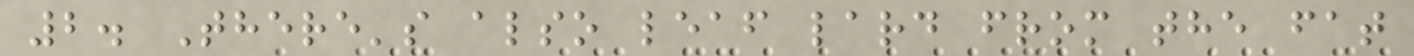2. There's also leaf lard from the fat
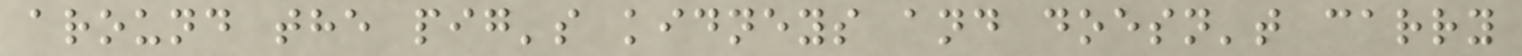around the pig's kidneys and doesn't carry
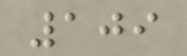109
